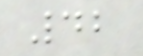42
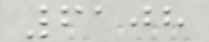6108
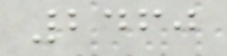2460
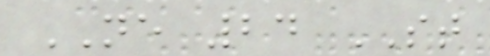NE 24 ST
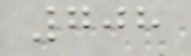708
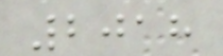2018
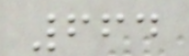664
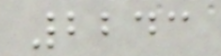2243
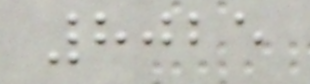8025
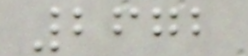2672
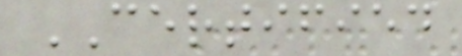CERTIFIED
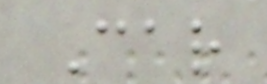Car
